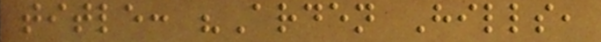title: "Arden Hills,
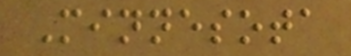Minnesota
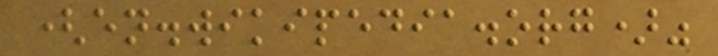(en.wikipedia.org)"
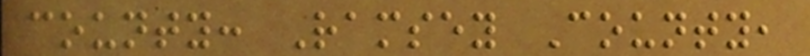county: Ramsey County,
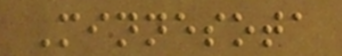Minnesota
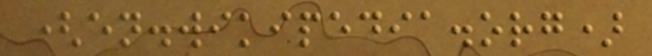(en.wikipedia.org)
